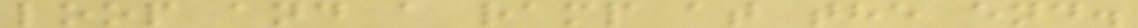loop and a ramp at the end.
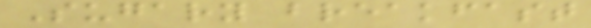Sugary breakfast
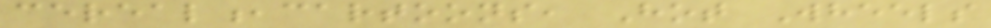cereal,cartoons, Hot Wheels
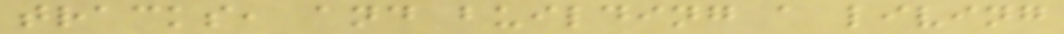tracks, and building a living
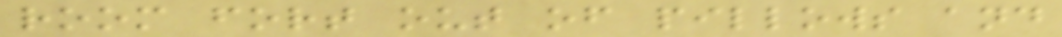room fort out of pillows and
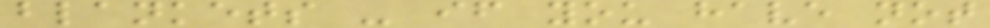blankets - if you have not
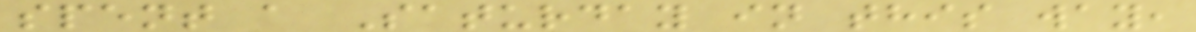spent a Saturday in this way,
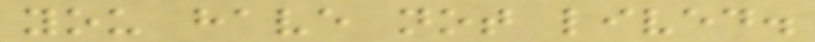you have not lived.
